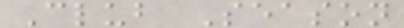Club Season
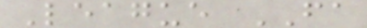League FA
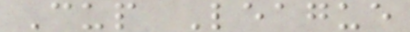Cup League
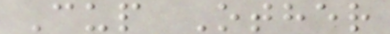Cup Other
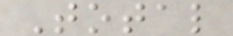Total
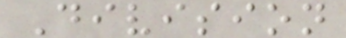Division
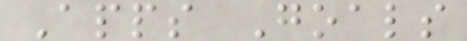Apps Goals
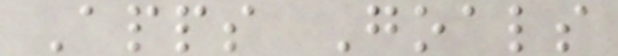Apps Goals
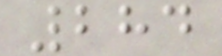284
